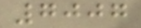7007
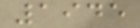1945
